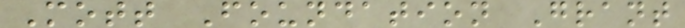Mott Foundation Grant
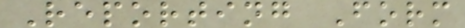Reporting Form
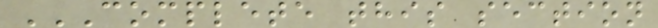COMPLETE THIS SECTION
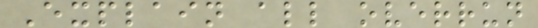Explain all overrun
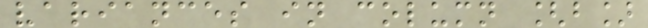variances in column [b]
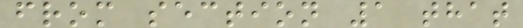from section 1 that
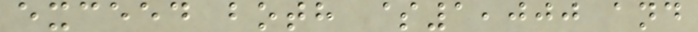exceed both $1,000 and
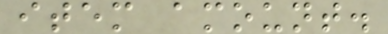item amount.
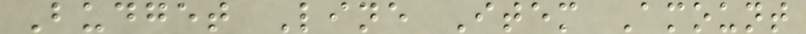Budget Line Item Amount
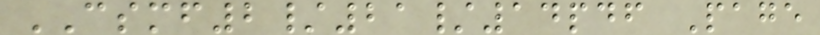CSMF2/21/14pdf Page
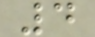4
